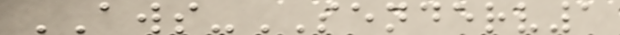AWS-SENDERV1
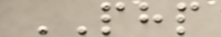PHP
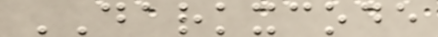DARKXCODE
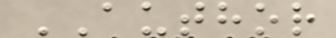AUTHOR
